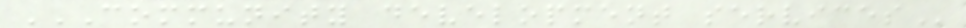COMMUNITY DEVELOPMENT SERVICES
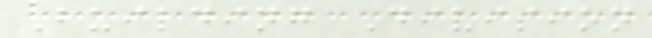Building Division
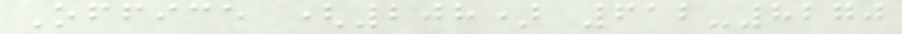Office (208) 612-8270
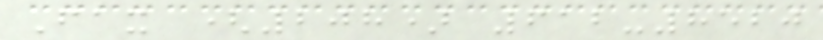Fax (208) 612-8520
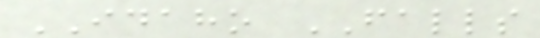IDAHO FALLS
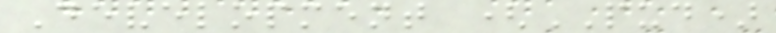Development (PUD)
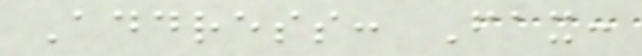Address: Fax:
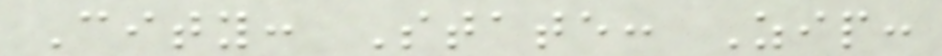City: State: Zip:
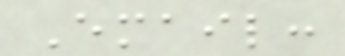Email:
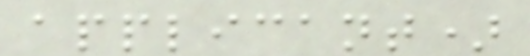applicant)
